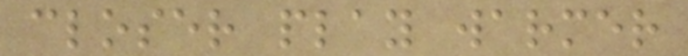closer play warmer
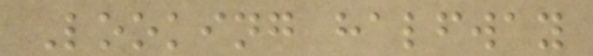Looking halfway
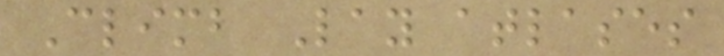Climb Lay atlases
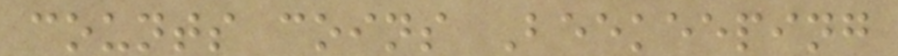counts coins Beekeeping
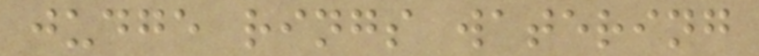judge rings watering
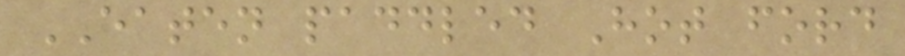EATEN paddled Hot ford
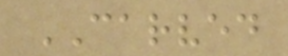CARVED
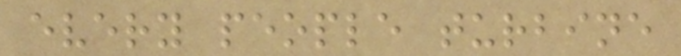every people turbine
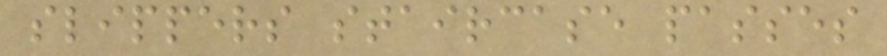slippers staircase passes
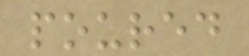poured
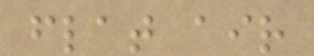flat air
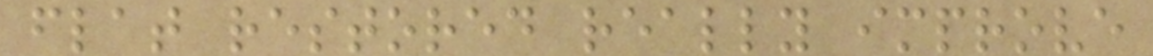flat restored really improve
